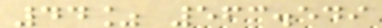44% 563.549
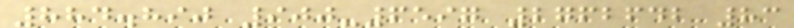884.890 900-6597 2762642 83
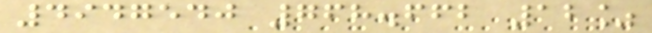4947540 768.662 12%
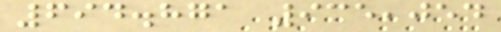694.871 935,054
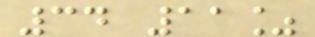34 11%
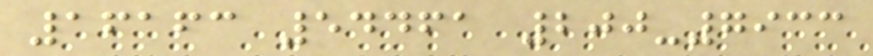16163 54461 200-7933
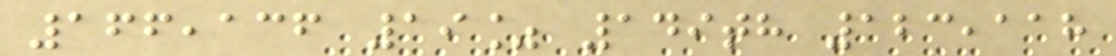166,136 19% 149th 123,118
